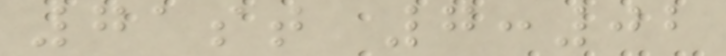71st 7:02
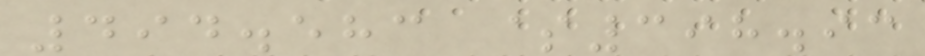494.583 $398.93
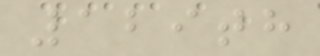129th
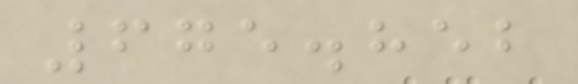675.852
